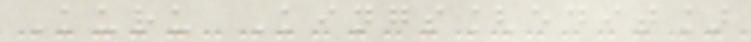Kuru Kings[edit]
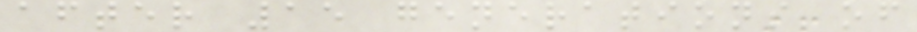after 15 generations of
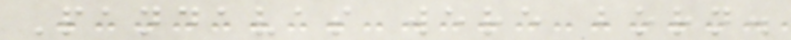Pandavas were born.
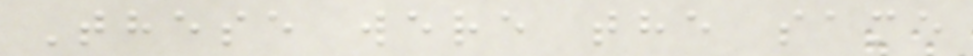These were the same
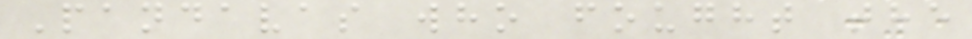Pandavas who fought the
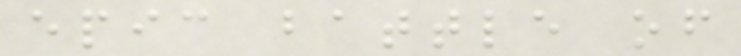epic battle of
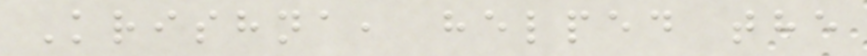Krishna, helped the
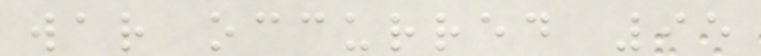war occurred 95
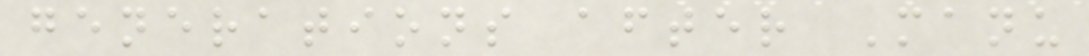generations after Manu
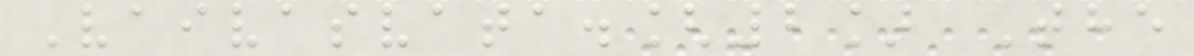Vaivasvata.[2] The
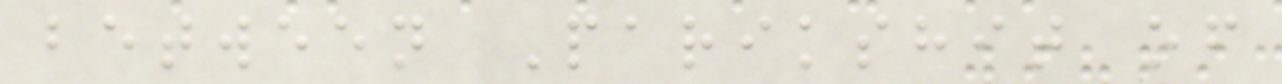between Parikshit of
